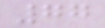77
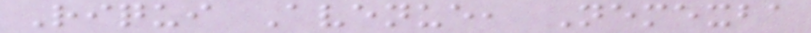Riqui Avenue, Nemexba
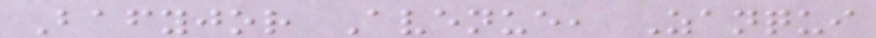Bafyjor Avenue, Zanqui
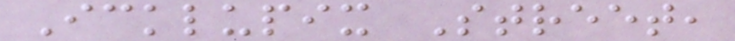Icklupix Street,
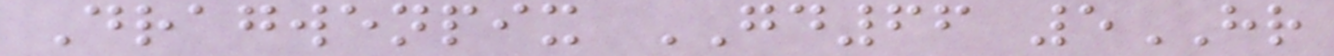Dragwenpix GD66 5HR
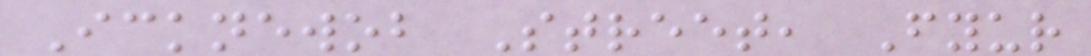Icknewob Street, Fyur
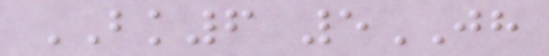BK6 5JH
